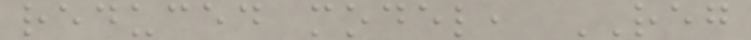reduced model, REG
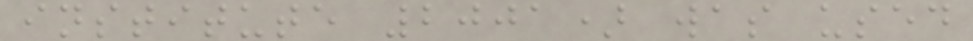institute 2001) was used
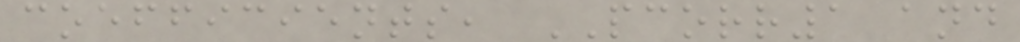coefficients, PCORR1 and
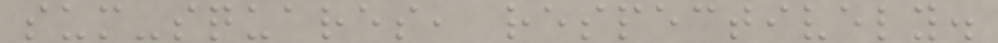sum-squares, respectively.
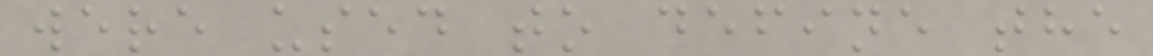were used to define the
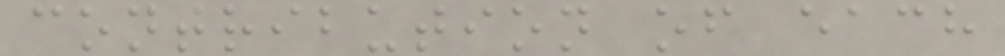contribution of each
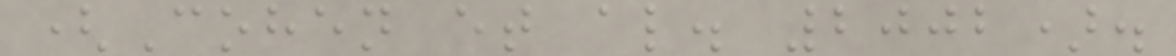(Cohen et al. 2002).
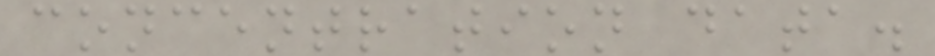concentration data.
